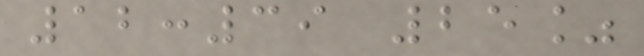12:39 25%
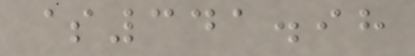$341.98
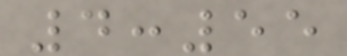4:55
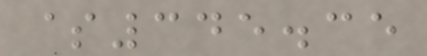$345.35
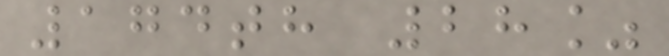174th 28%
